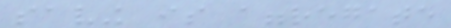saving is aggregate
